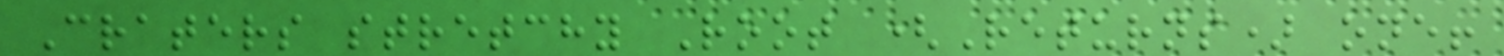Craters stretchy Root (Returns) one!
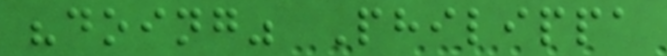"doing" Philippa
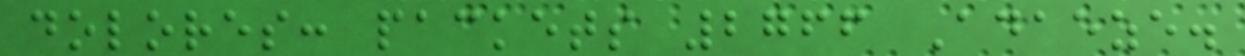dolores: packets 2766 Adaeze.
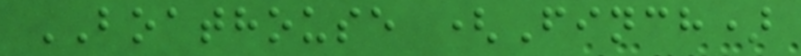BOATHOUSE (Finch)
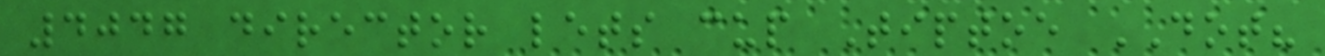4047 director lets cup Tiptoe DOT?
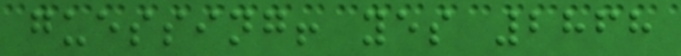guessing! yes 2868
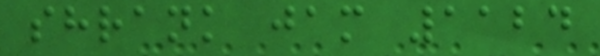shrank jam 1124
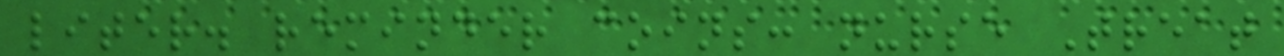liter. reminder coins: nurse Treat
